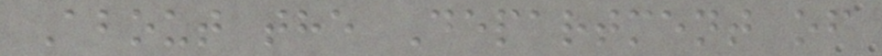About the Department of
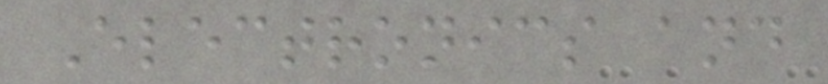Electronics and
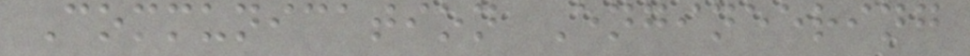Communication Engineering
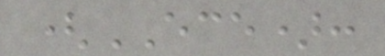(ECE):
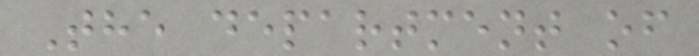The department of
